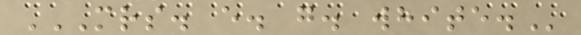MRS. E. G. WHITE.
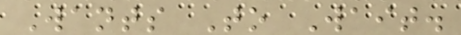Wants To Wait.
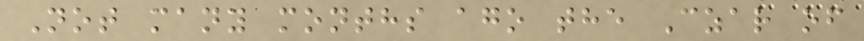Not many months ago the Czar of
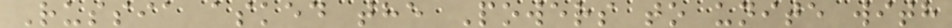Russia asked the Powers to unite with
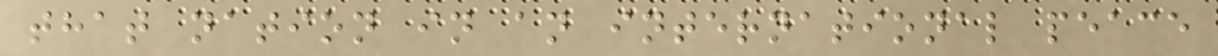that nation in an international peace
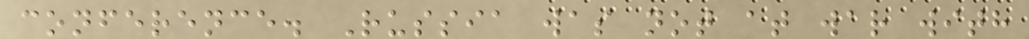conference. Russia was not at war with
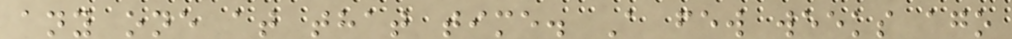any one at that time. A few weeks ago
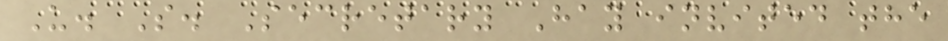U. S. Secretary Hay invited the
